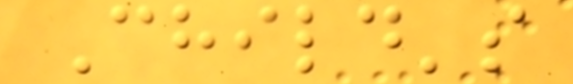Child's
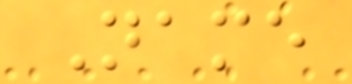Name
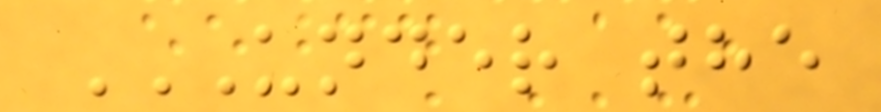UNDER THE
